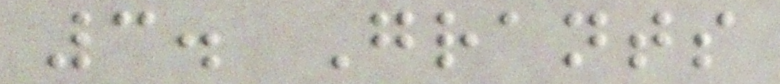3. Grants
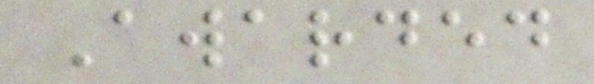Awarded
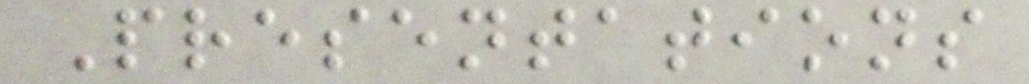Presentations
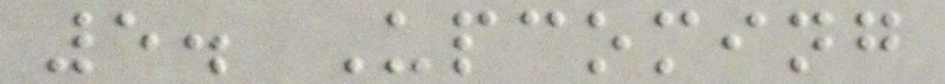5. Upcoming
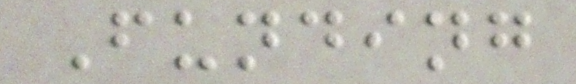Funding
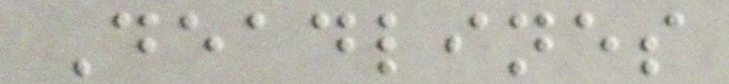Deadlines
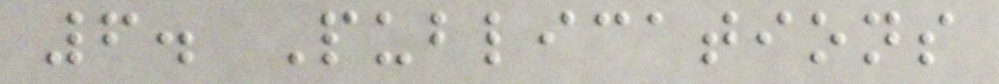6. Publications
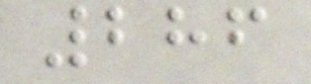286
